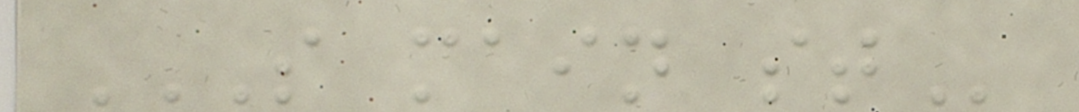S MAIN ST
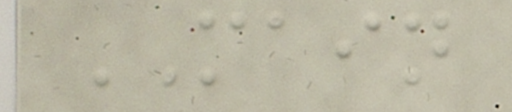MAIN
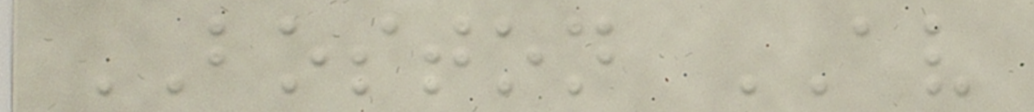BOSTON AV
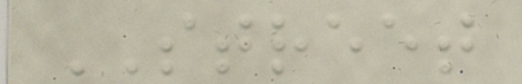STREET
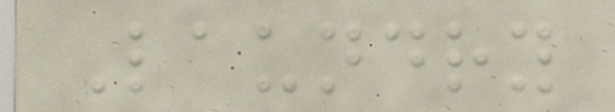Laundry
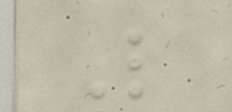L
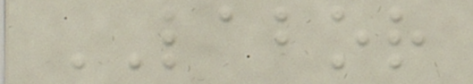LABOR
